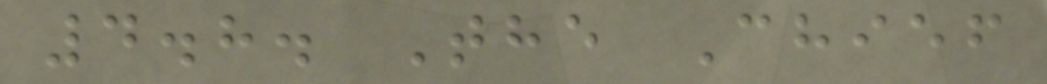4.8. The Chief
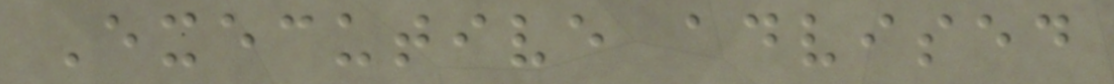Executive advised
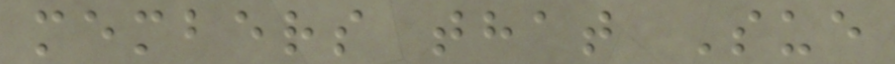members that Sue
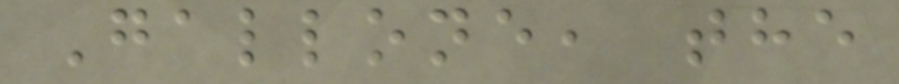Gallone, the
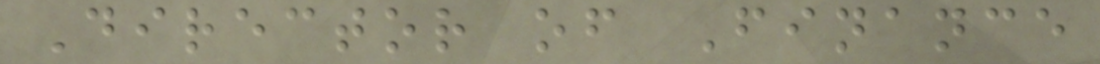Director of Finance
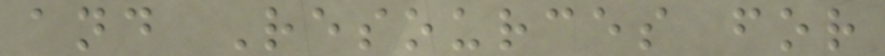and Resources for
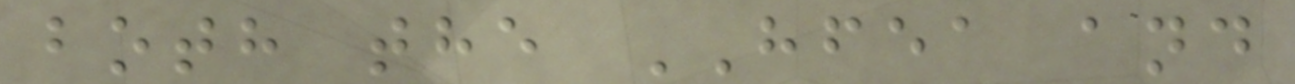both the HFEA and
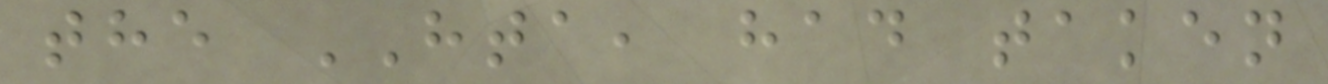the HTA, had taken
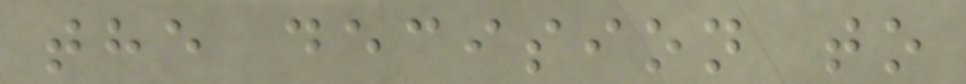the decision to
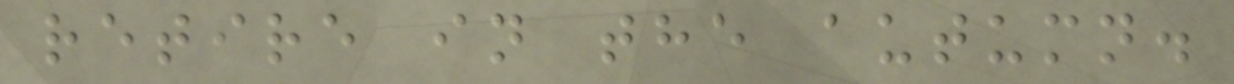retire in the autumn.
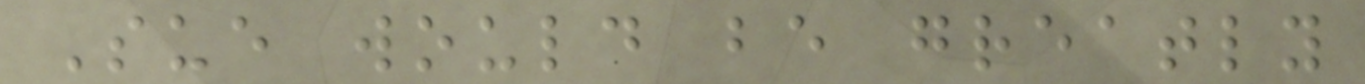Sue would be greatly
